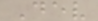Dev
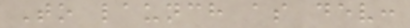To launch as dev:
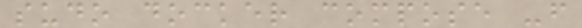sudo docker compose -f
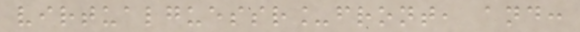virtualguessr_front, and:
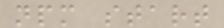npm start
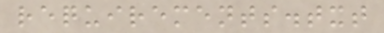requirements.txt
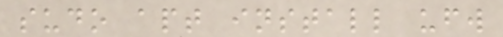sudo apt install ufw
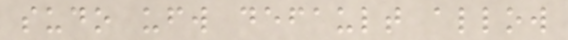sudo ufw default allow
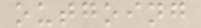outgoing
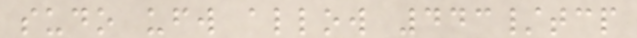sudo ufw allow 443/tcp
